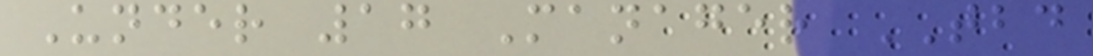Under 17 Manager TBD
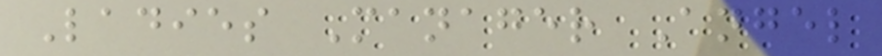Ladies Manager Angel
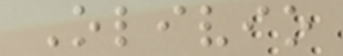Olivio
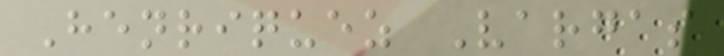Henriquez Vargas
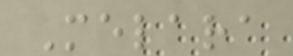Melara
